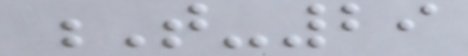T-29
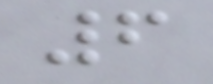6
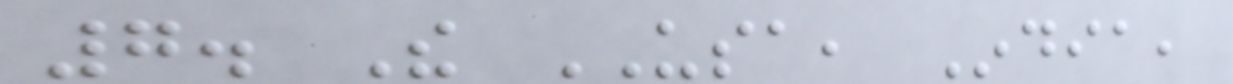7. The USA, India,
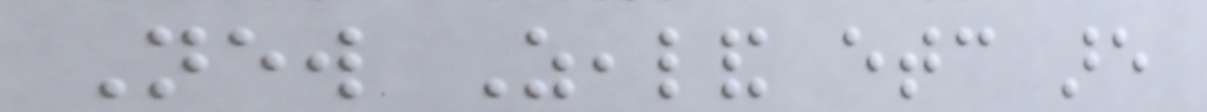New Zealand etc are
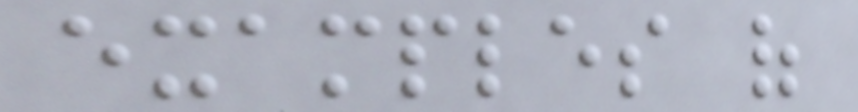examples of
